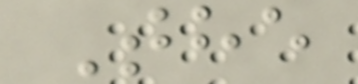The
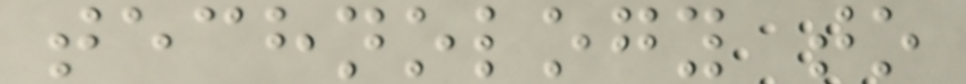technology to
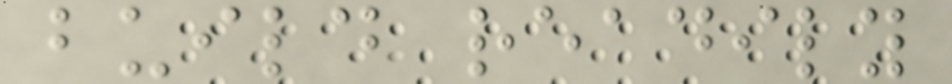build readily
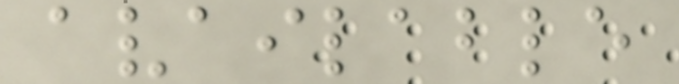available
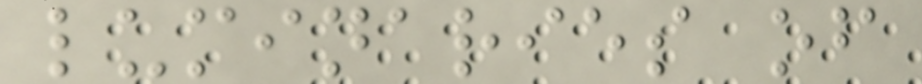luminaries of
